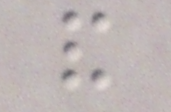and
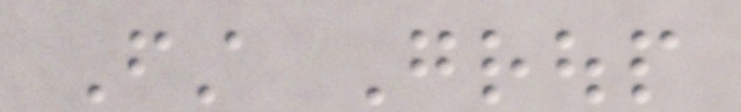First Group
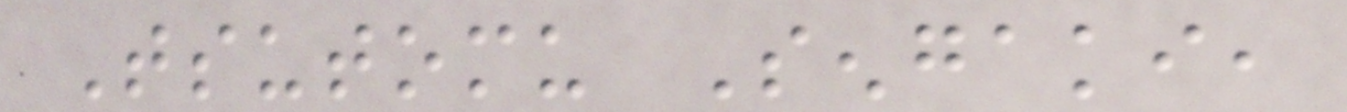Tsutomu Sengaki,
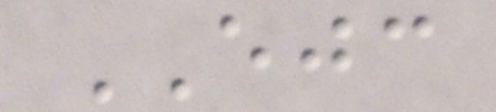EJC
